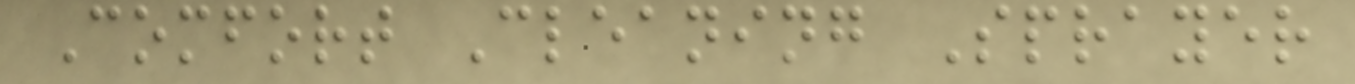Comfort Cleaning Sprayer
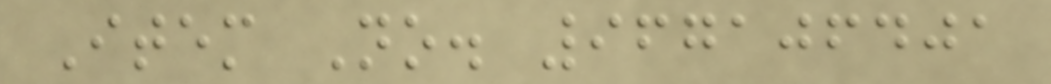Item No. 967106401
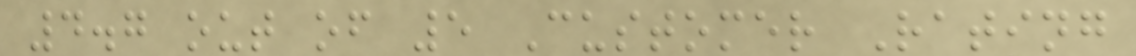4.7 out of 5 Customer Rating
